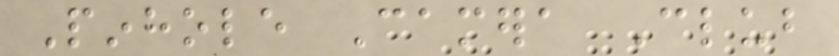Pinhole Camera Club
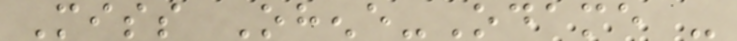Miss Ohene-Odame -
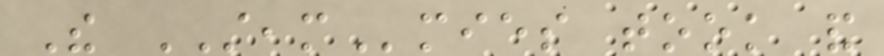The STEAMmies took and
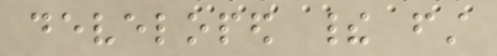developed their first
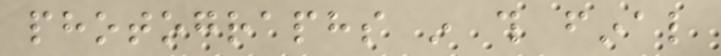photographs in this final
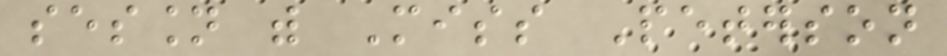session with Miss Peterson
